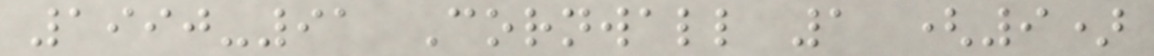1990-91 Cornwall 1 (9)
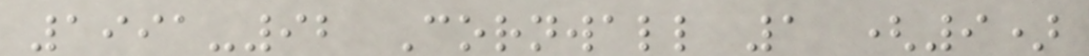1991-92 Cornwall 1 (9)
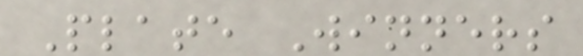Plate Winners
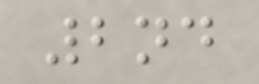2nd
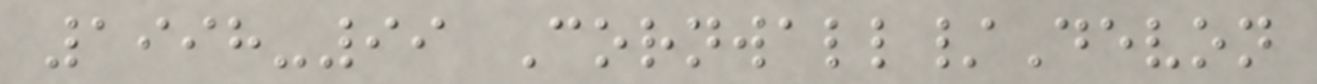1998-99 Cornwall/Devon
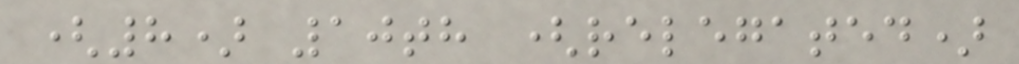(8) 10th (relegated)
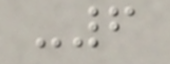-6
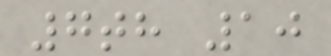7th 10
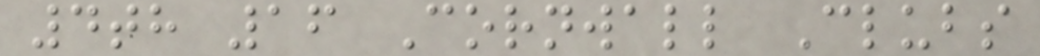4th 16 Cornwall Clubs
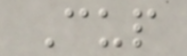Cup
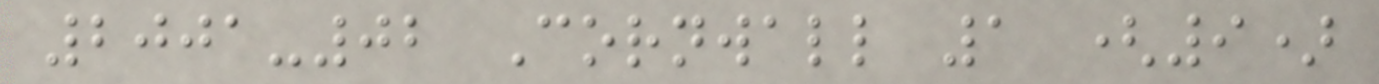2001-02 Cornwall 1 (9)
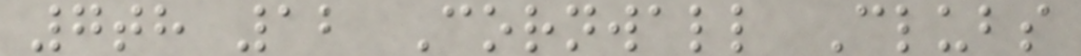7th 12 Cornwall Clubs
